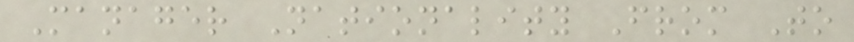Manager Nationality From To
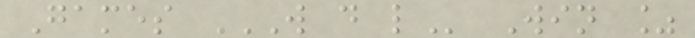Games W D L Win %
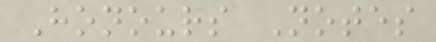Honours Notes
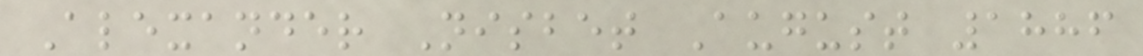Alexander Nisbet August 1886
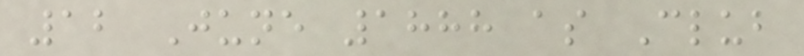12 June 1888 as Club
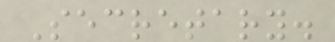Secretary.
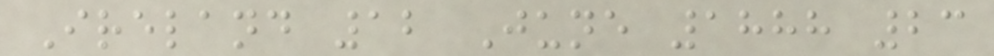Ireland 12 June 1888 23
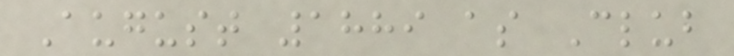August 1889 as Club
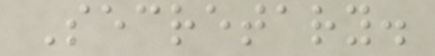Secretary.
